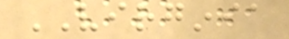VIRGINIA
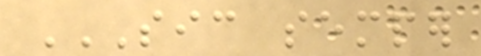SIC SEMPER
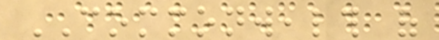COMMONWEALTH of
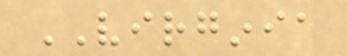VIRGINIA
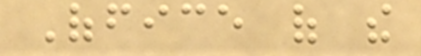Office of the
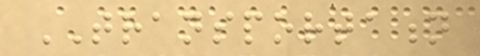TRANSPORTATION
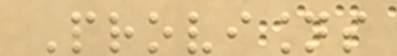Provisions
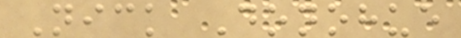Nick Donohue
